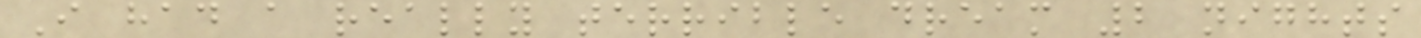I had a really terrible dream 2 nights
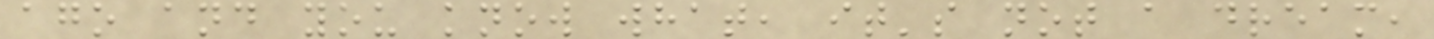ago and you know what, it's not a dream,
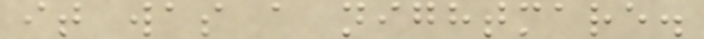it was a nightmare.
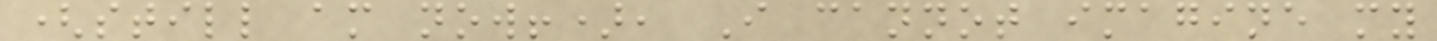(still am now!), I cannot imagine my
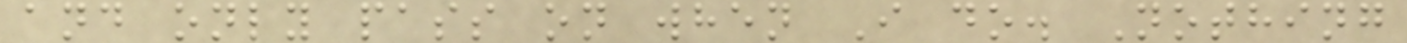and only pass on when I do. Nothing
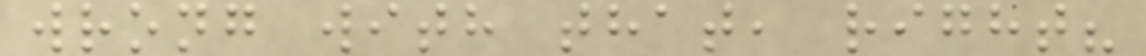wrong with that, right?
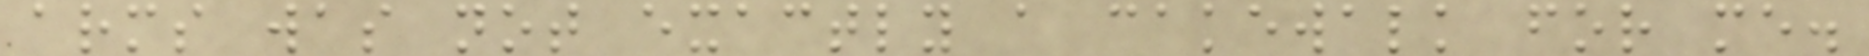arms was not exactly a cakewalk for me.
